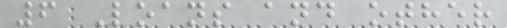6 Loans and other
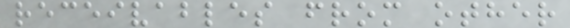receivables from other
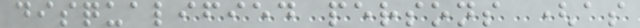disqualified persons (as
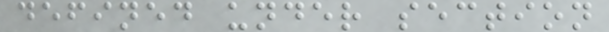defined under section
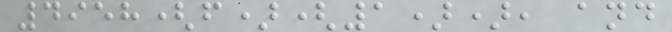4958(f)(1)), and
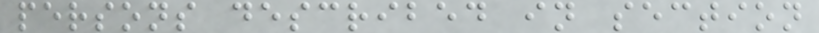persons described in section
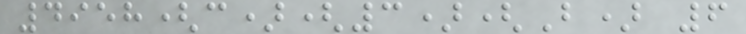4958(c)(3)(B) 6
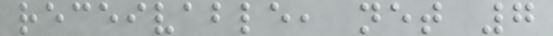receivable, net 7
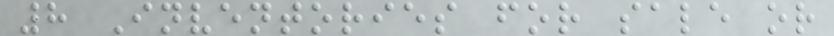8 Inventories for sale or
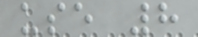use 8
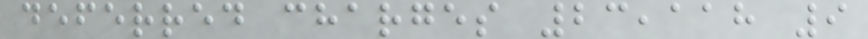deferred charges 23,118 9
